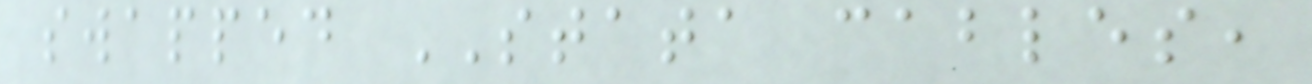swapped STATA cables,
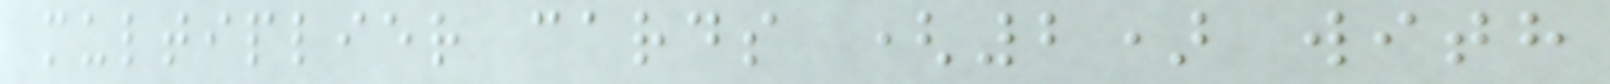multiplier cards (2) with
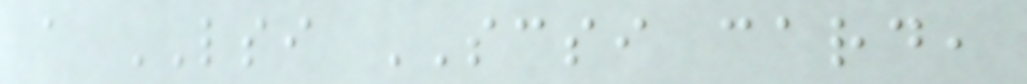a LSI SCSI card,
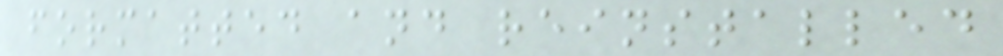formatted and reinstalled
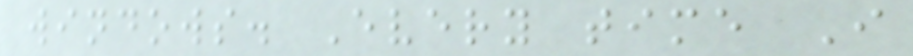windows. Every time I
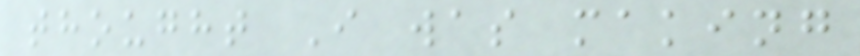thought I was making
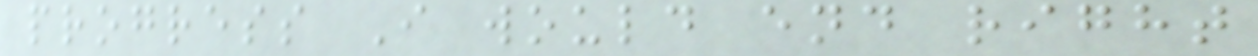progress I would end right
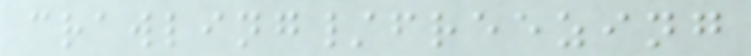crawling/freezing
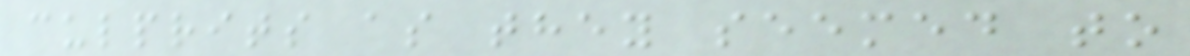culprits as they seemed to
